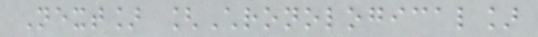Next] [Chronological]
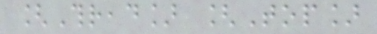[Thread] [Top]
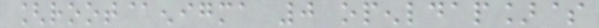[root@enigma 0 openldap]$
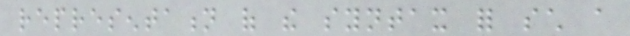representation of the syntax for such a
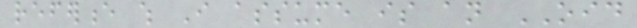reference which I assume is an OID
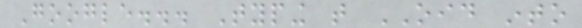Google... Typing that OID into
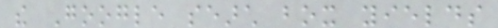the Google search box yields
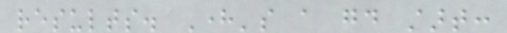results. Here's a good start:
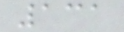131
